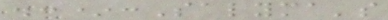.:*:Salyma's
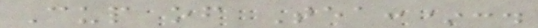Cup of Tea:*:.
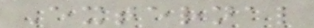External
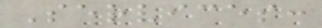Services:
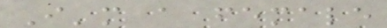I'm a female
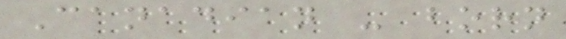Canadian - born
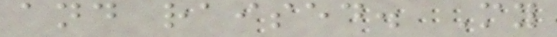and raised. My
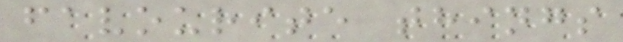favourite things
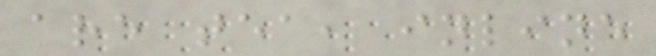are tea, inline
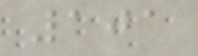101
